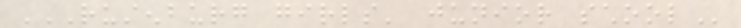RUSTENBURG GIRLS' JUNIOR SCHOOL
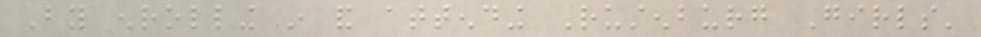By enrolling in and attending Rustenburg Girls'
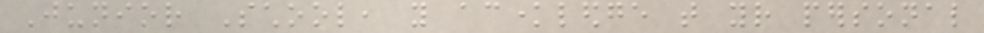Junior School, you acknowledge that your personal
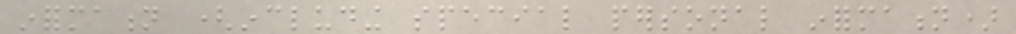information (including special personal information)
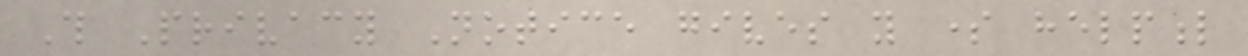This Privacy Notice gives you some helpful
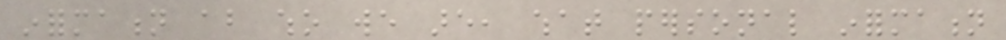information about who we are, what personal information
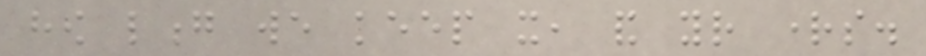how long we keep it, and your rights.
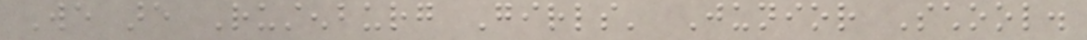We are Rustenburg Girls' Junior School.
